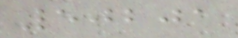50201
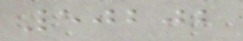50202
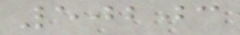50203
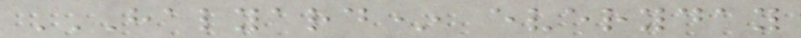HALYARD* EVERYDAY
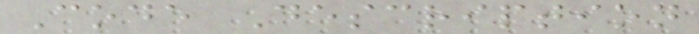Code Description
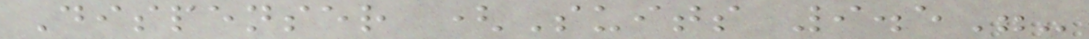Dispenser (Suits 9.5"-
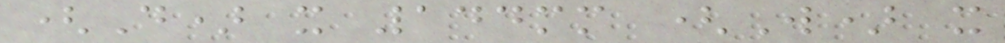(D) x 144mm (W) x
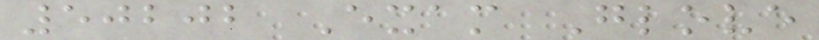50202 Exam Glove
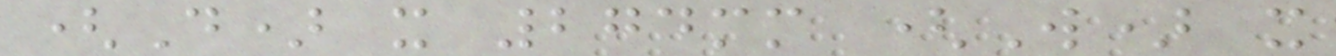(D) x 274mm (W) x
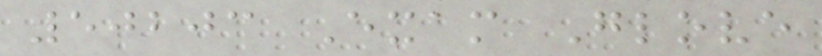50203 Exam Glove
